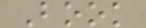Book
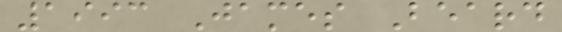1993 James Beard
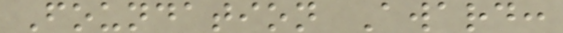Foundation Award:
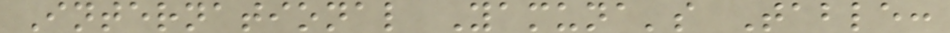International Yamuna's Table:
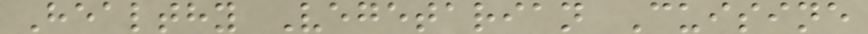Healthy Vegetarian Cuisine
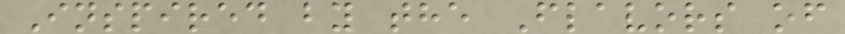Inspired by the Flavors of
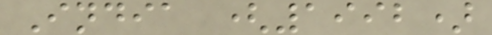India (1992)
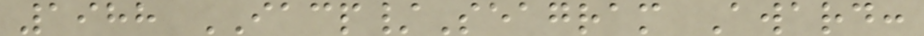1988 IACP/Seagram Award:
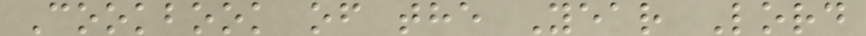Cookbook of the Year Lord
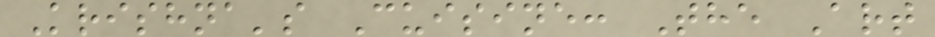Krishna's Cuisine: The Art
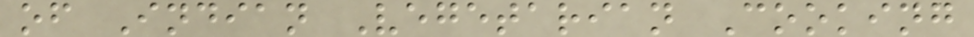of Indian Vegetarian Cooking
